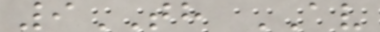9TH AV
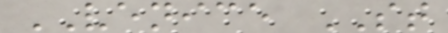VENICE ST
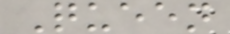Queen
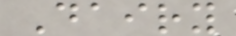Dairy
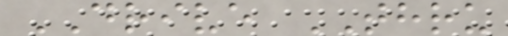DRIVE THRU
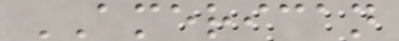AMERICAN
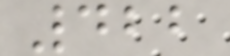422
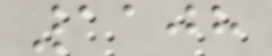1108
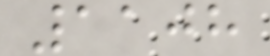1108
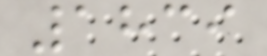1839
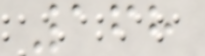168
